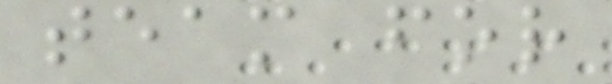team for
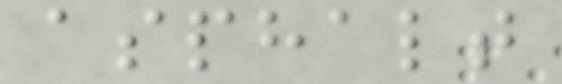asphalt
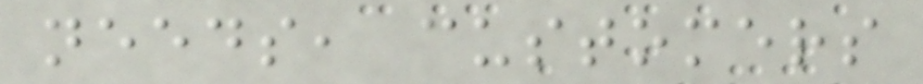needs, customers
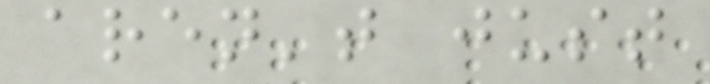aren't just
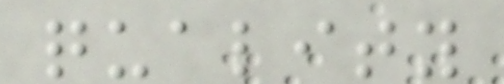quality
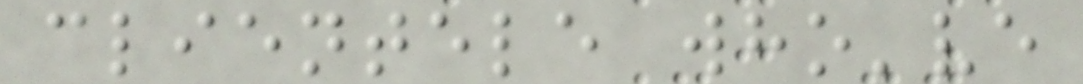clientele who've
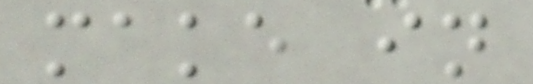make in
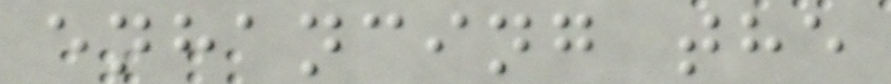enhancing the
